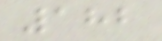182
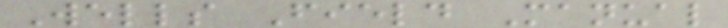Wells Field Manual
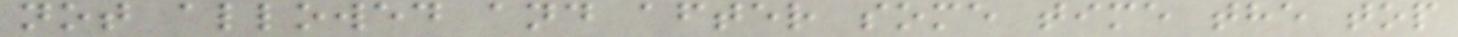not allowed and after some time the top
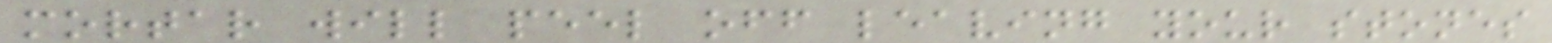mortar will peel off leaving your stones
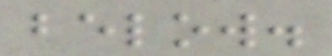below.
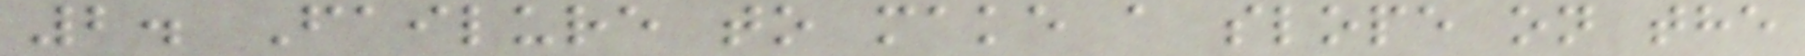2. Failure to make a slope on the
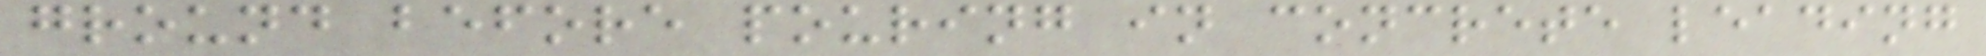ground before pouring in concrete leading
